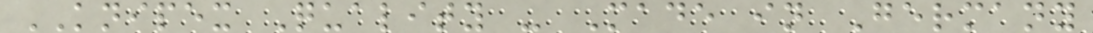KNIPEX Quality - Made in Germany
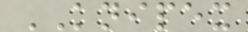KNIPEX
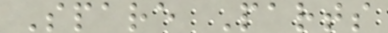Spare Parts
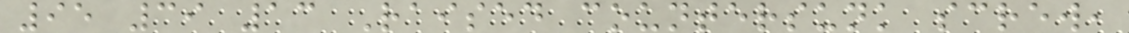95 39 13 Raised countersunk screw,
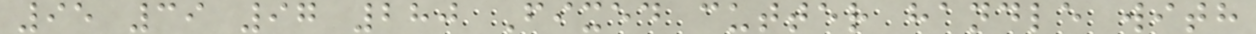95 39 97 280 Fixed cutter handle with
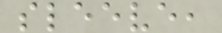sleeve,
